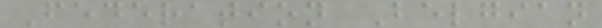Federation Belgian
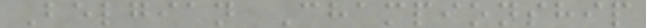Belgian Championship
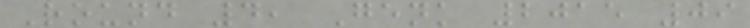Round 4, Genk 2015 09
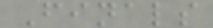Finals
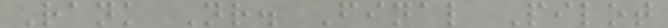Rank Nr. Final Pilot
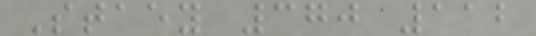Staey 370 112
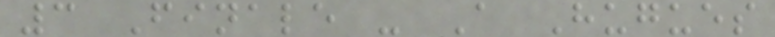3 Finale - A Hugues
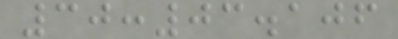30:03.106
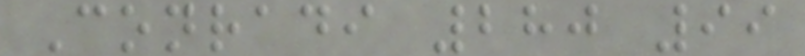Conradi 280 99
